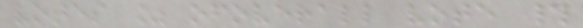votes % ofoverall vote #
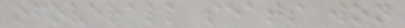ofoverall seats won
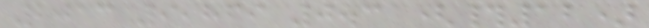2013 9,869 0.3 (#12)
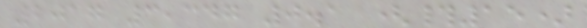2017 3,347 0.1 (#15)
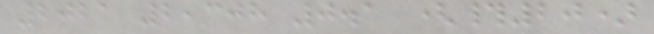2021 2,308 0.1 (#20)
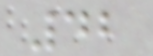42
